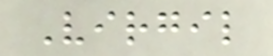Virgil
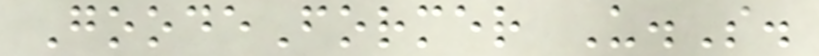GoodeFormer U.S.
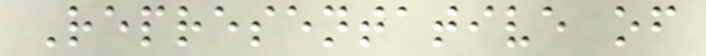Representative of
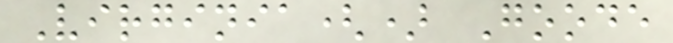Virginia() Goode
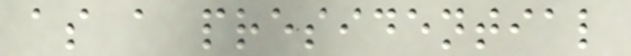as a presidential
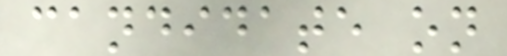candidate on
